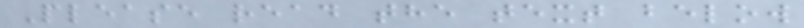Please read the text below
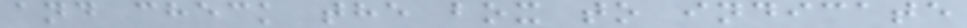and check the box to indicate
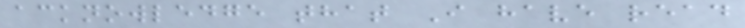acknowledge that I have read
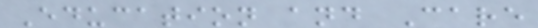Education and Care
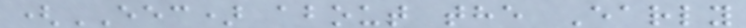(EEC) about the Early
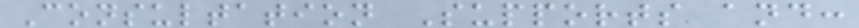Consultation Supports and:
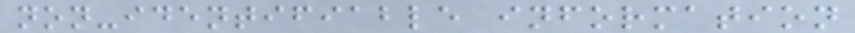non-identifiable information
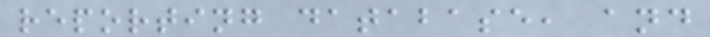reporting database, and
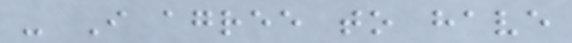- I agree to have
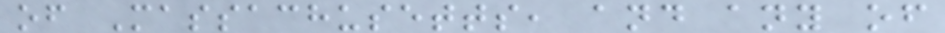of Massachusetts, and any of
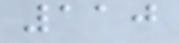110
